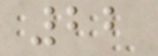22
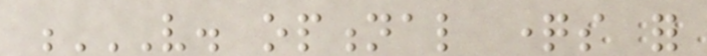V. OPTIONAL QUESTIONS FOR
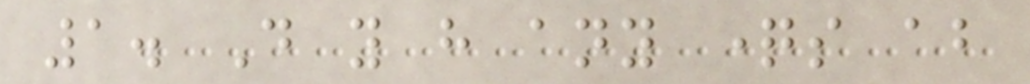1. Do you have any questions about
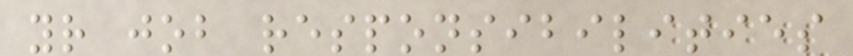your job responsibilities
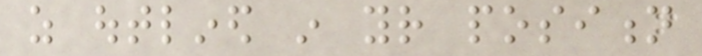as outlined in your position
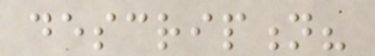description?
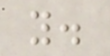you.
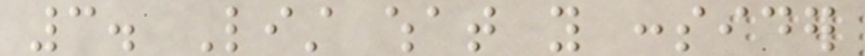3. List what you consider
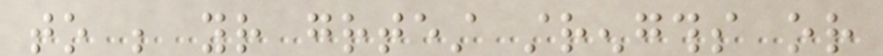to be your greatest strengths or
